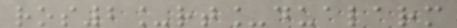ros2_rt_dualarm
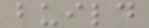build
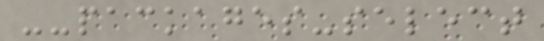--packages-select
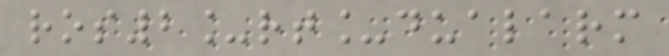ros2_rt_dualarm
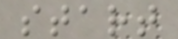start
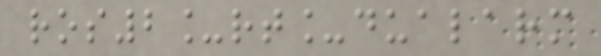ros2_rt_dualarm
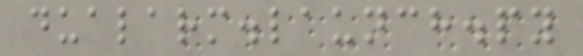dualarm.launch.py
